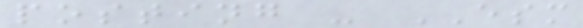posting - ESM
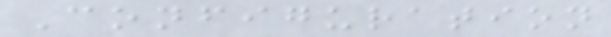Configuration
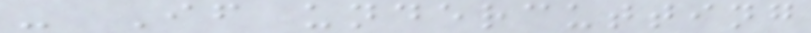- If undercutting
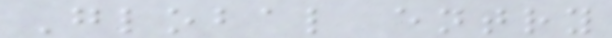Global entry
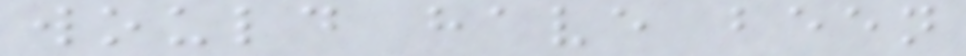would have been
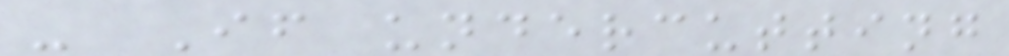- If undercutting
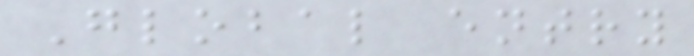Global entry
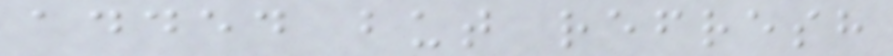added but refresh
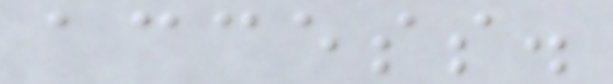access.
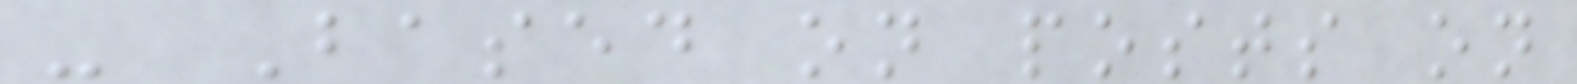- Based on posts on
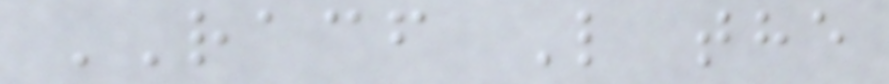RACF L the
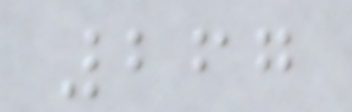267
